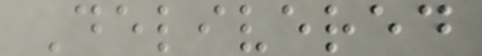Delivered
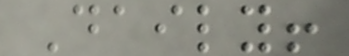Daily!
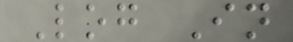Log In
